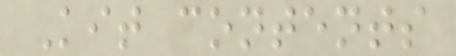Kit contents
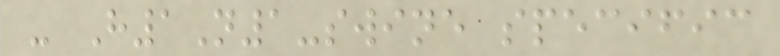- H1N1-swine specific
